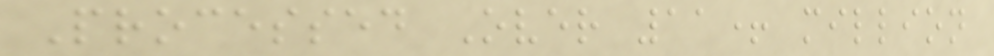Processed Over 11+ million
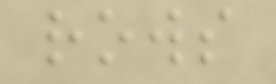rows
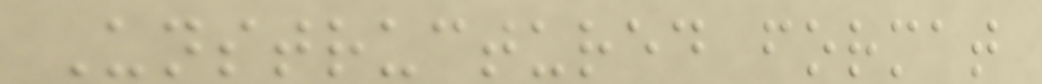Unstructured format
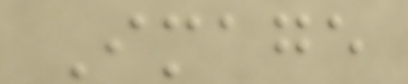Image
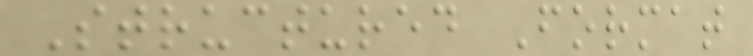Structured Format
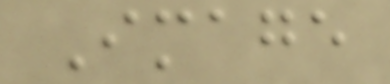Image
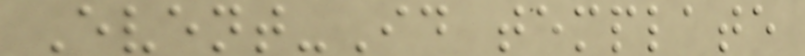Event-Id template
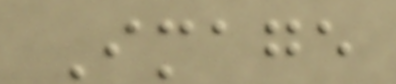Image
